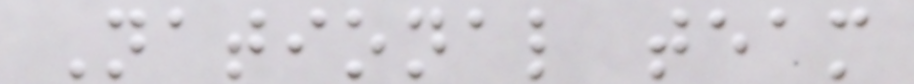National team
